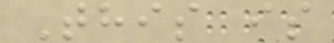This is
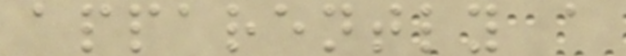apparently a
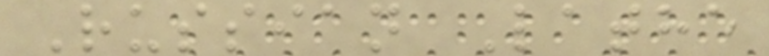Russian Lathe
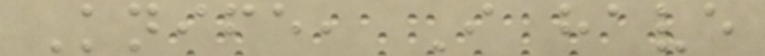Knife, I have
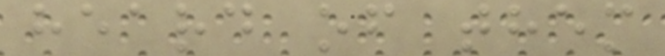heard of them
